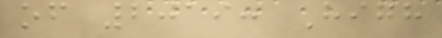of 2019: High
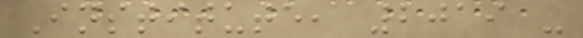Institute, 2019 -
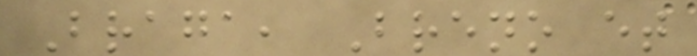Braga, Breno et
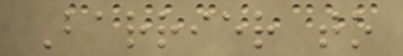Barrier to
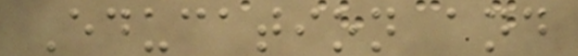Education and
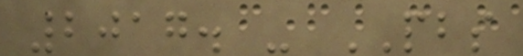2017. - PBS
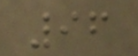96
